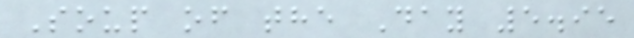Soup of the Day 5.95
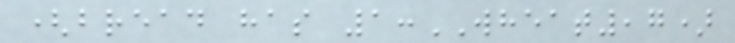(bread has 1:WHEAT,7)
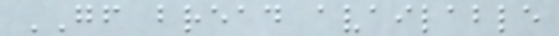GF bread available
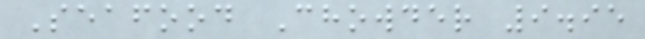Seafood Chowder 9.95
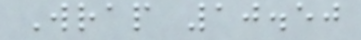Wrap 10.50
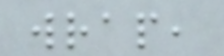wrap,
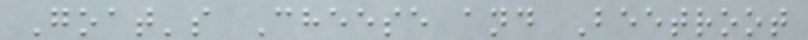Goat's Cheese and Beetroot
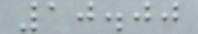10.00
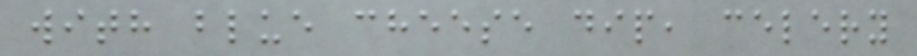with blue cheese dip, celery
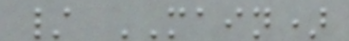/ MAIN)
